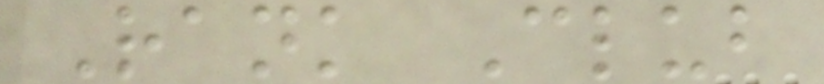Rank Club
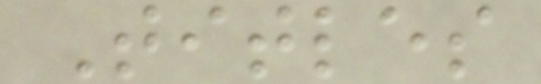Titles
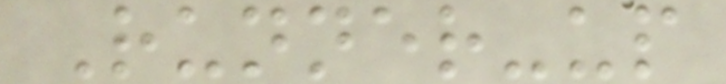Runner-up
